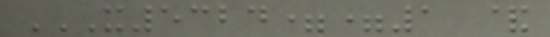X5324==1 &
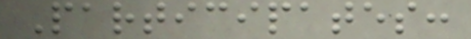Participates:
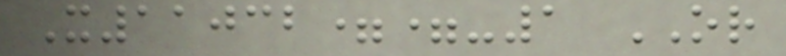X11032==-1 OR
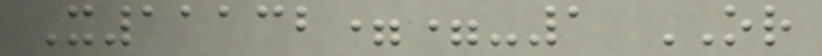X11132==-1 OR
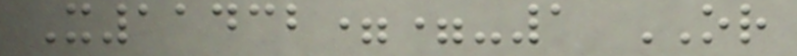X11432==-1 OR
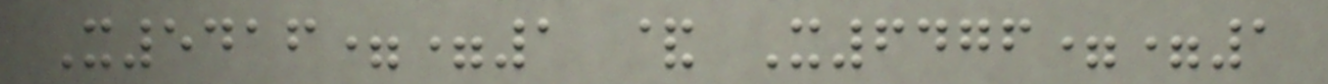X5416==1 & X6476==1
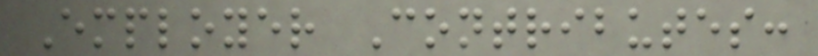Employer Contributes:
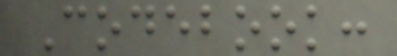Codebook:
